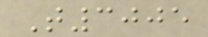T3005
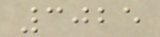3025
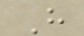H
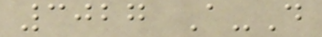3027 A-D
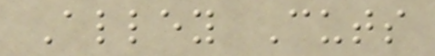Alley Cuts
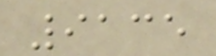9135
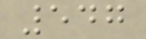547
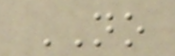NO
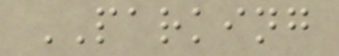PARKING
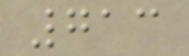713
